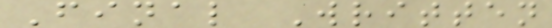Final Written
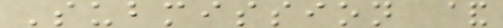Submission &
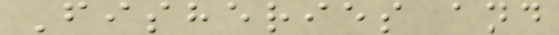Fisheries and
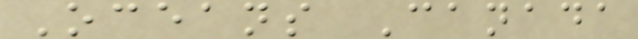Oceans Canada
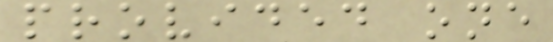provided one
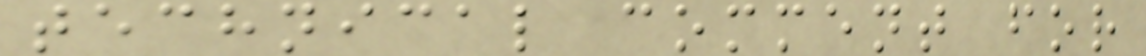technical comment for
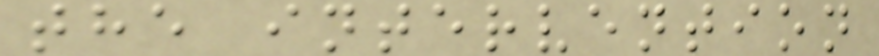the intervention
